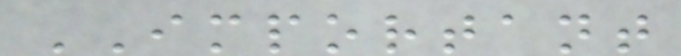IMPORTANT
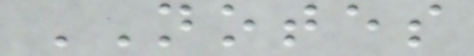NOTES
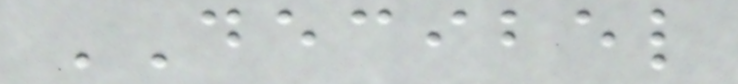DECIBEL
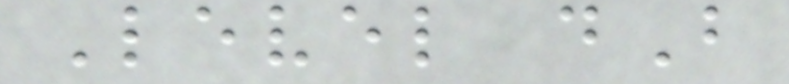Level dB
